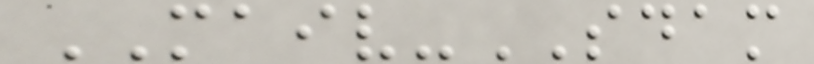MAIV-SDAM
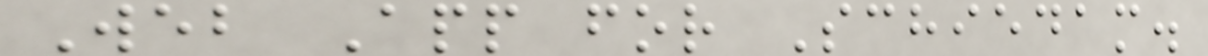Web App for Schiedam.
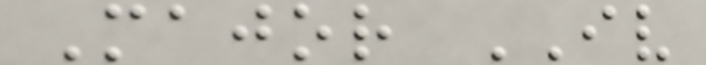Major IV
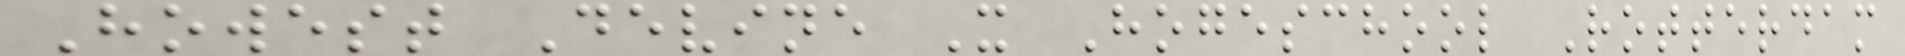Howest Devine X Hogeschool Rotterdam
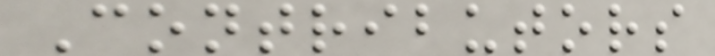Contributors
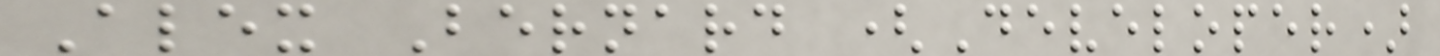Alex Bernard (Developer)
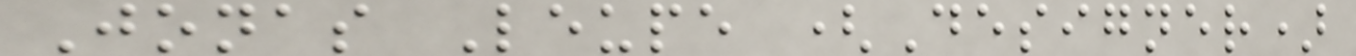Jonas Leupe (Designer)
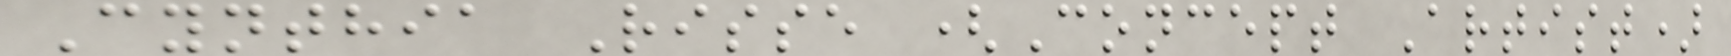Cynthia Risse (Concept Artist)
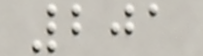201
